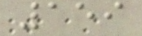159
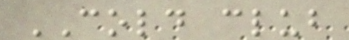COLD club
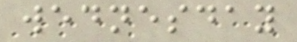wednesday
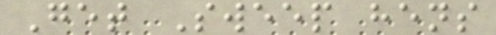Get Sweep hens
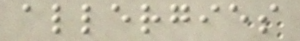allergies
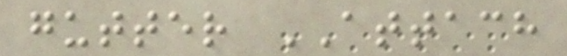gutter ATTACH
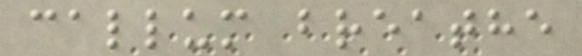callum breathe
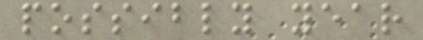possibly year
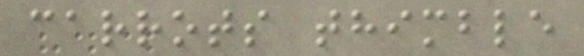carrots thimble
